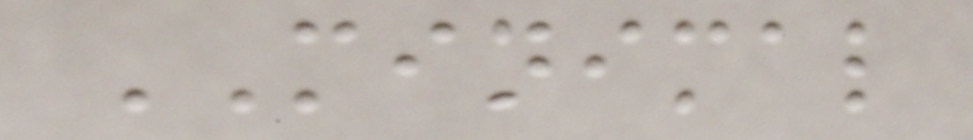MINIMAL
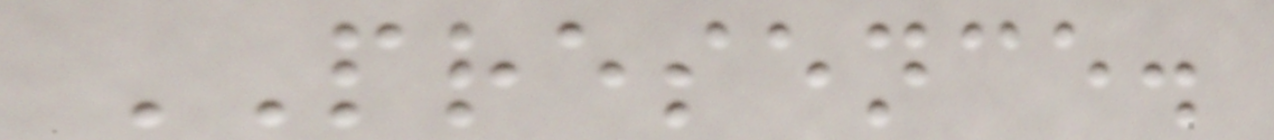PRESENCE.
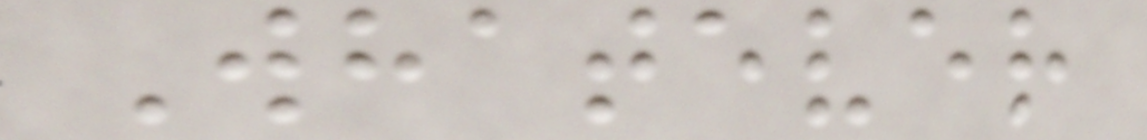Whatever
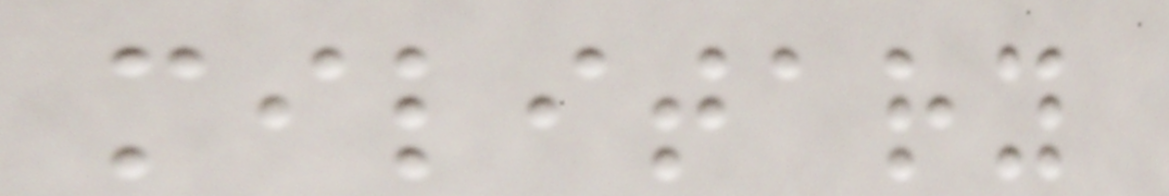military
